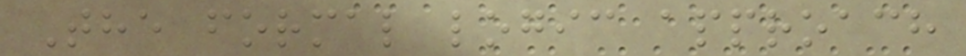The formal logic approach
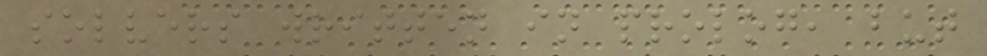solvers written in prolog, but
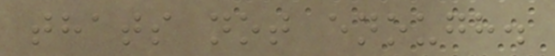thats not enough.
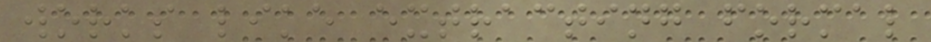works like extracting formal
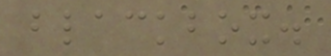blackbox.
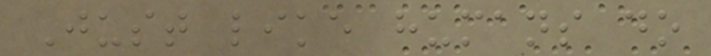Just like humans do
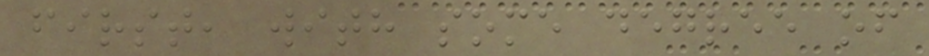first, with some degree of
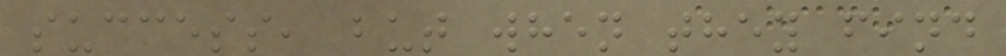success, but when they find
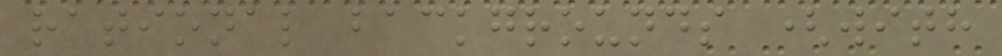rational backgrounds (with
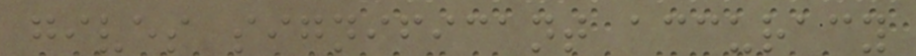gives significant accuracy
